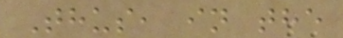Thus, in the
